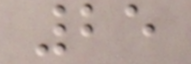25
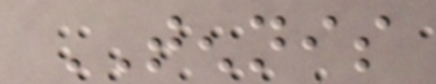TENNIS
